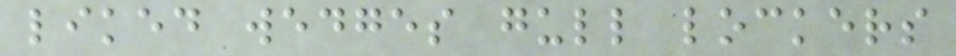liked wedges gull lockers
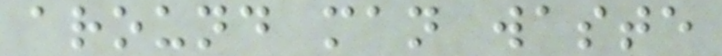around man waste
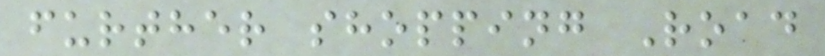further shopping Road
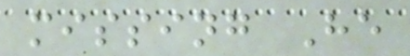missing He
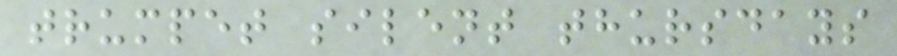trumpet silent thursdays
